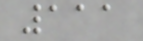111
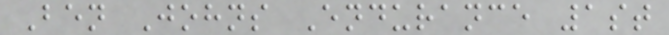Ben Johns Endurance 1st
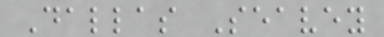Dallas Seavey
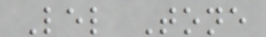Lel Tone
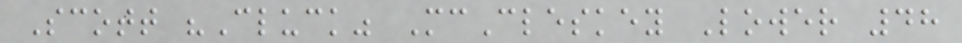Scott "Cluck" McCleskey Lower 48
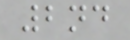2nd
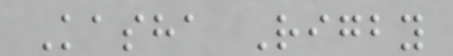Kasha Rigby
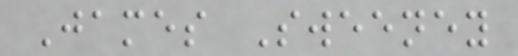James Sweeney
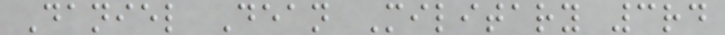Daniel Dean Military 3rd
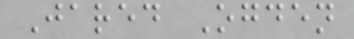Jared Ogden
